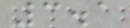3.1
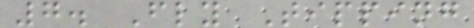7. Fly Tipping
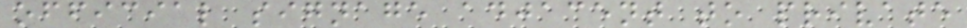official signage adjacent to private
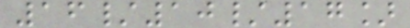16/10/17]
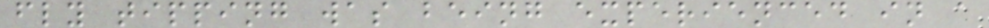fly tipping was being experienced in a
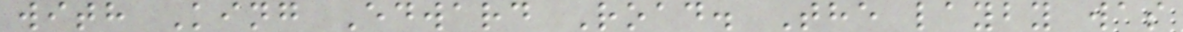with King Edward Road. The layby was
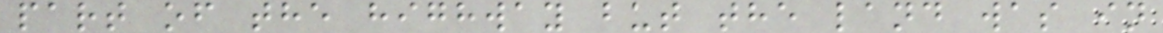part of the highway but the land was in
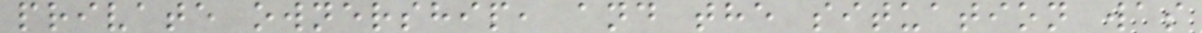private ownership, and the situation was
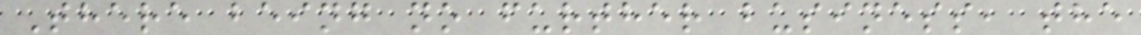There being no further business, the
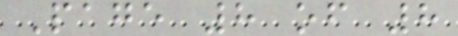Page 8 of 8
